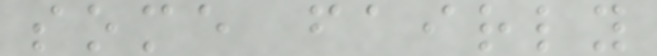some fairly
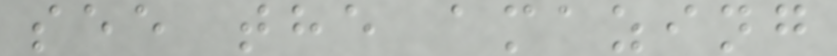see the amazing
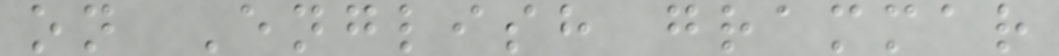on English grammar
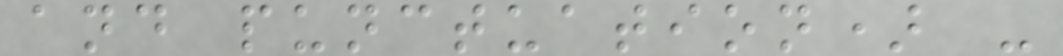and punctuation) -
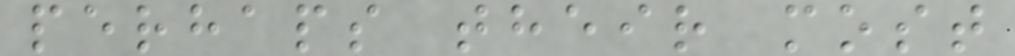perhaps their most
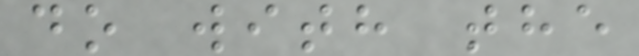do with the
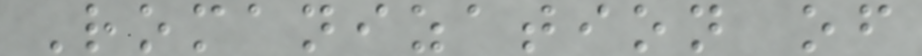Romanization of
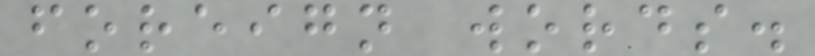foreign words.
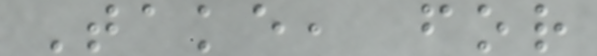Take, for
